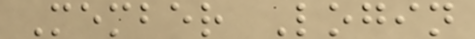Member Login
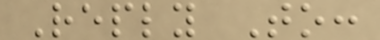Reply To:
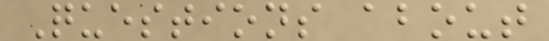Questions about
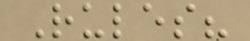Rules?
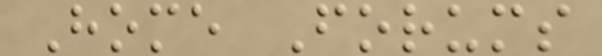Home Forums
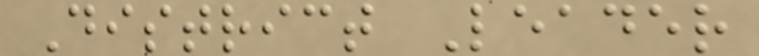District Leader
